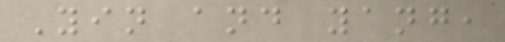Yin and yang,
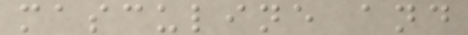masculine and
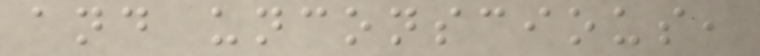and unconscious,
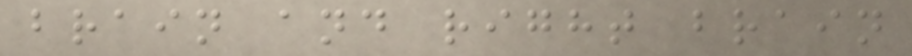brain and right brain
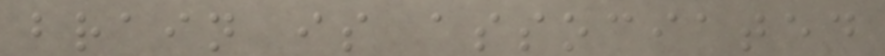brain is associated
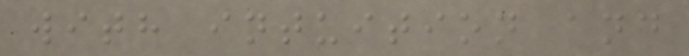with intuition and
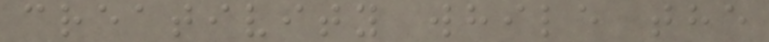creativity while the
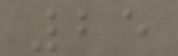25
